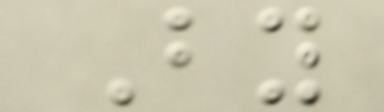By
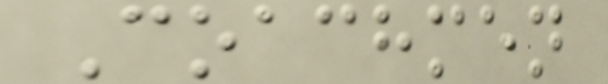Coachmen
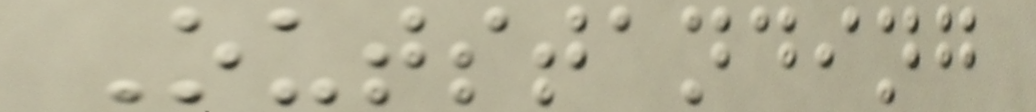Outstanding
